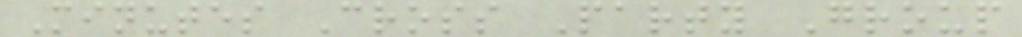Minutes Cross Party Group
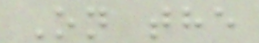On the
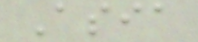Asia
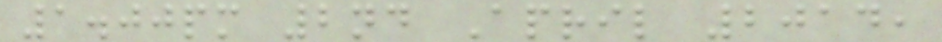1.00pm 2nd April 2014,
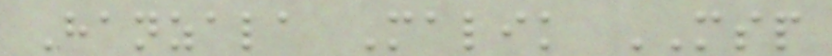Hanzala Malik MSP
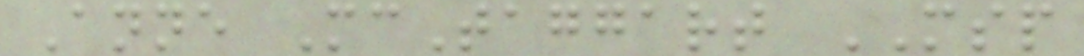Anne McTaggart MSP
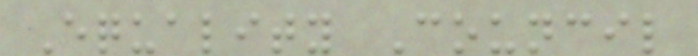Equality Council
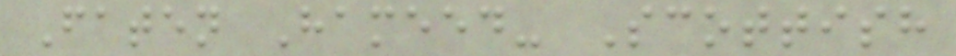Faten Hameed- Scottish
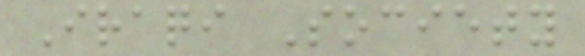Iraqi Society
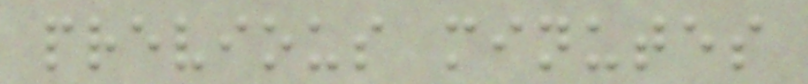previous minutes
